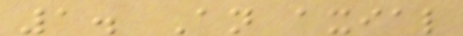1. An axial
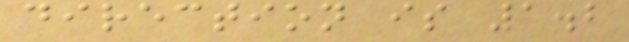direction is 1.2
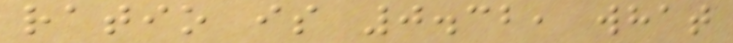ratio is 0.32, what
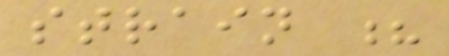strain ?
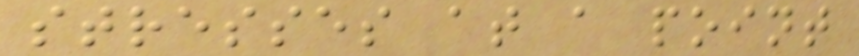stresses at a point
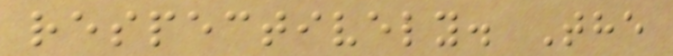respectively. The
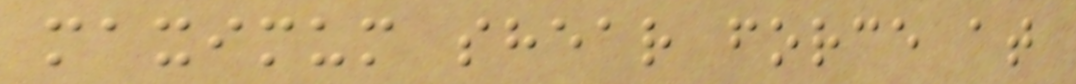maximum shear force at
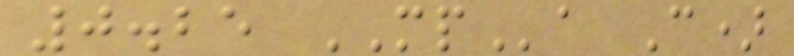0.25 MPa C)
